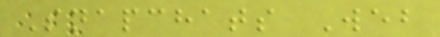Snapchats Web
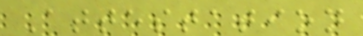Attestation
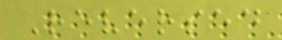Reversed
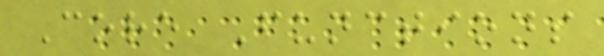Core Functions
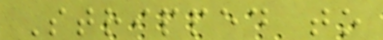Stripped to
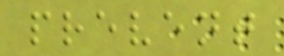prevent
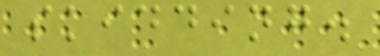skidding.
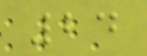24
